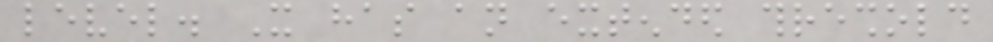level. It has an extended threshold
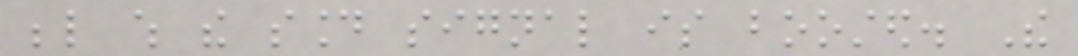below which the sound signal is boosted. The
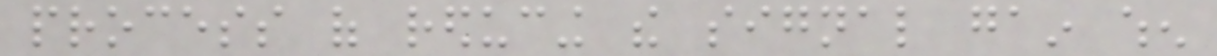process of reducing the signal gain when
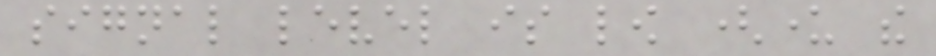signal level is low (under the
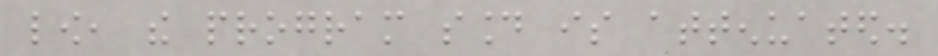low, the program sound is attenuated.
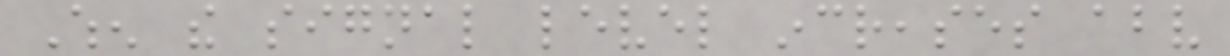When the signal level increases above
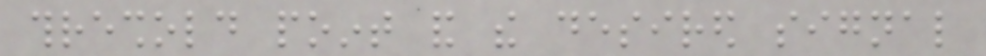threshold point and the desired signal
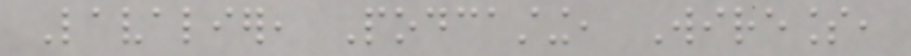Lavalier, Podcasting, Wireless,
